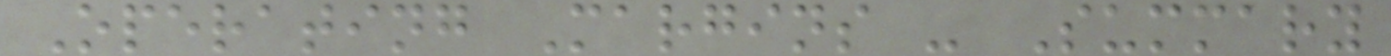Operating Margins - Summary
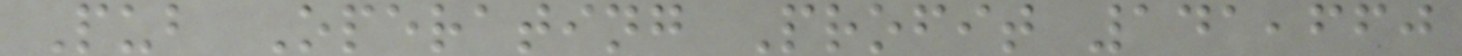Pub Operating Profit 141,660
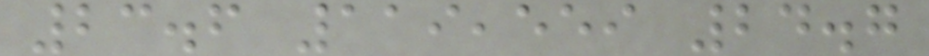23.6 119,559 24.7
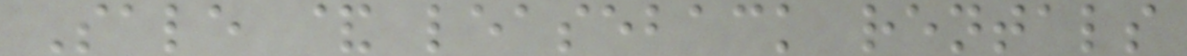Sale & leaseback rentals
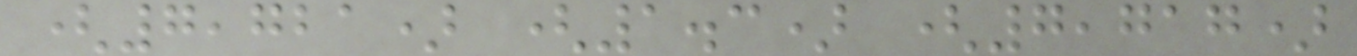(7,721) (1.3) (7,717)
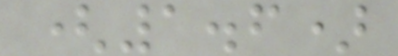(1.6)
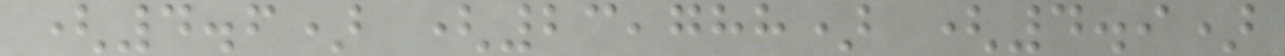(4.6) (23,788) (4.9)
